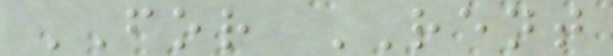FOR RENT
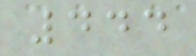444
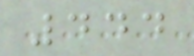444
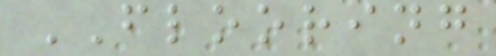FLOORING
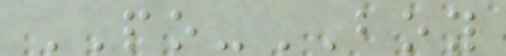PO-BOY
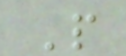P
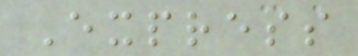Express
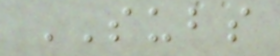SUBS
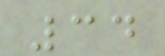34
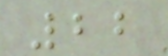22
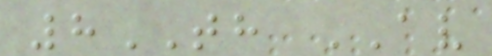8TH AV
